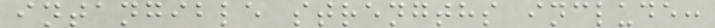intangible strengths include:
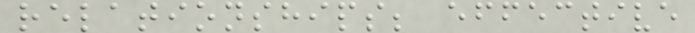relationships; effective
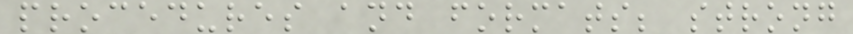procedures and formats; strong
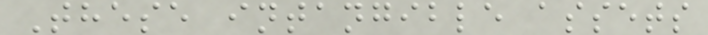These intangible assets
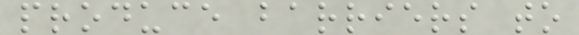produce barriers to
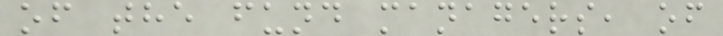of the fund managers, of
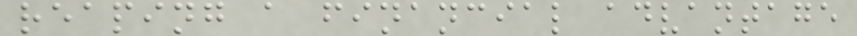reaping a financial advantage
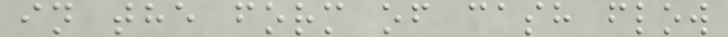in the form of cash flow
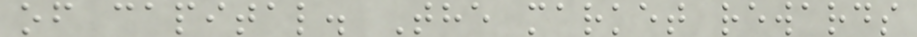of capital. The market rewards
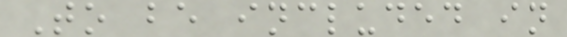To be included in
